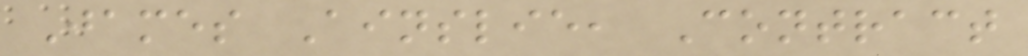James Ainslie, Contract
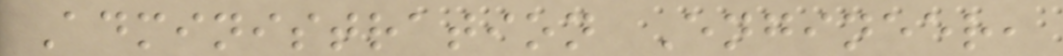Administration Engineer,
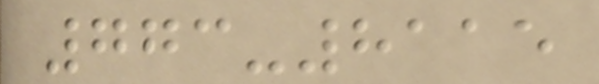773-8115
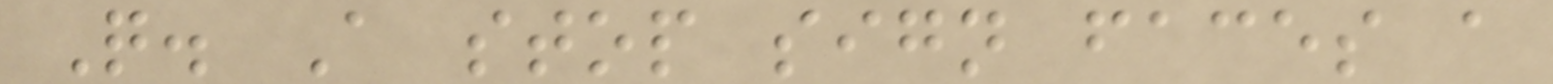Q. A stop sign faces a
